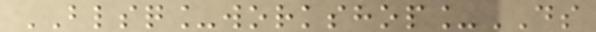BLSQ_workshop_DS
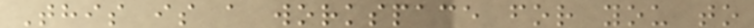This is a workspace for you to
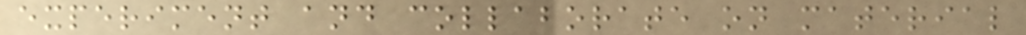experiment and collaborate on material
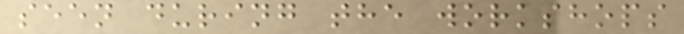seen during the workshops
